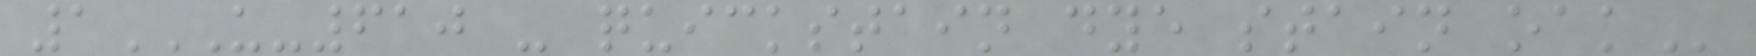1U-610 - QUICKSTAIN DYE STAIN OAK
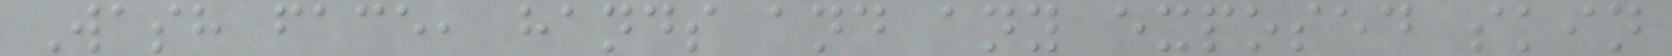Wash face, hands and any exposed skin
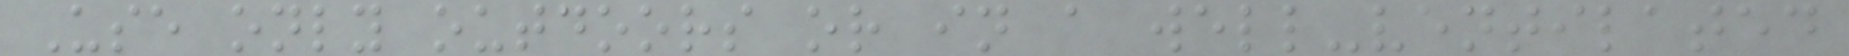Use only outdoors or in a well-ventilated
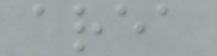area
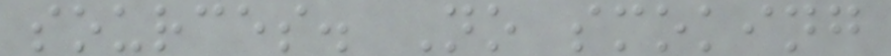sources. No smoking
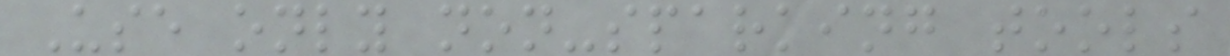Use only non-sparking tools
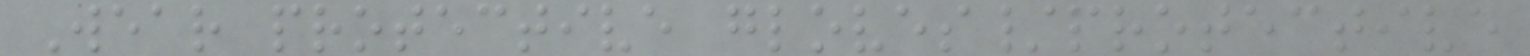Wear protective gloves/protective
